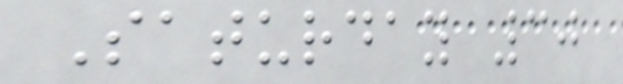Saturday 30
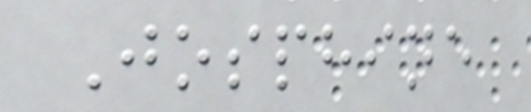Josphine
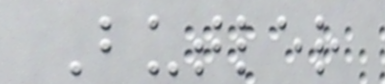Butler
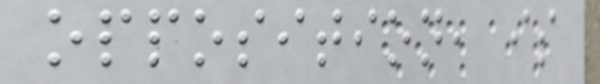opposition, is
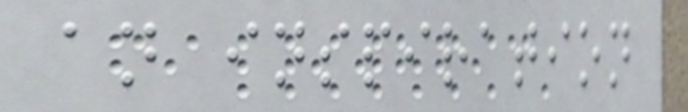an inspiration
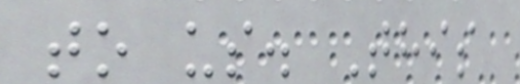to us. This
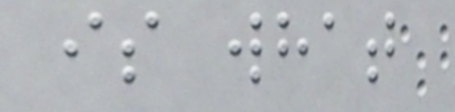is what
